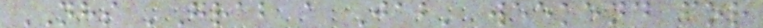NHS 'Grab a Jab' weekend for
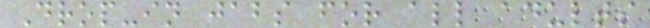Drop-in jabs for all adults
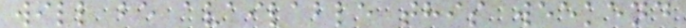will be available this weekend
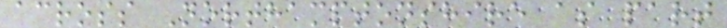across Northamptonshire as part
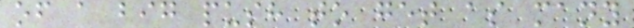of a big push to get as many
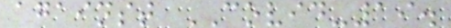against COVID-19.
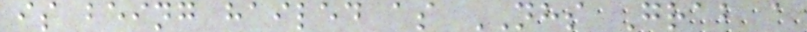is being hailed as NHS Grab a
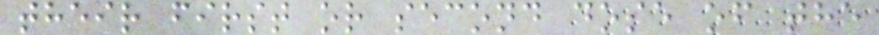their first or second dose of the
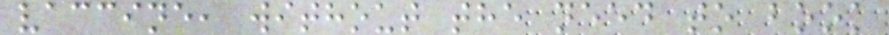vaccine, without the need to book
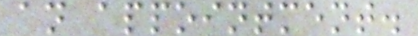an appointment.
